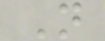N
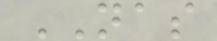NAS
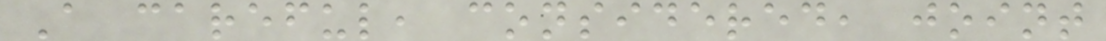A careful, considered, joint
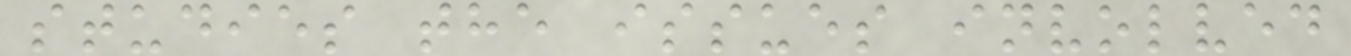studies the issues involved
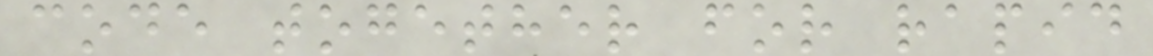code together for rapid
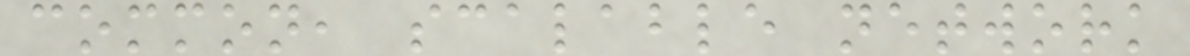common, scalable network
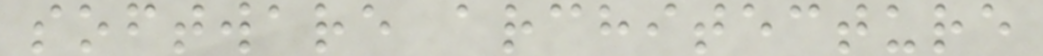software architecture
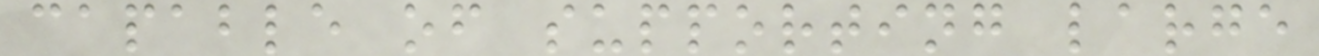capable of supporting large
